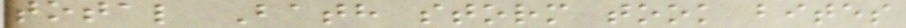total Bath storm took bites
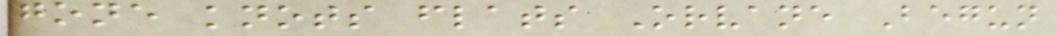gone knots flats Orvane Begun
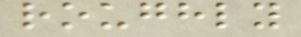roughly
